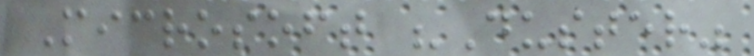Microsoft "Duster"
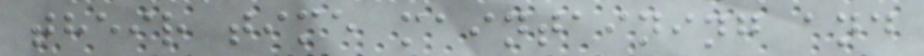their time maintaining and
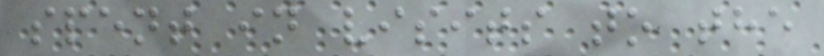spent in visits to the
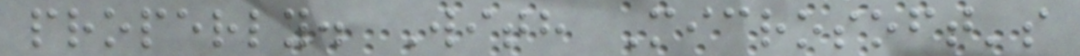properly. With Microsoft's
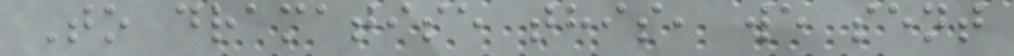To dramatise this, we sent
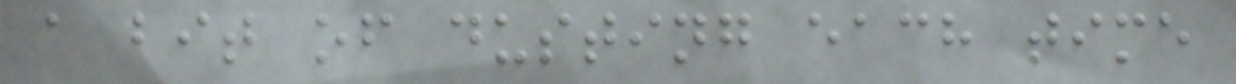a bit of dusting each time
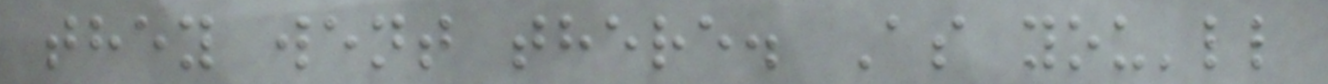they went there. As you'll
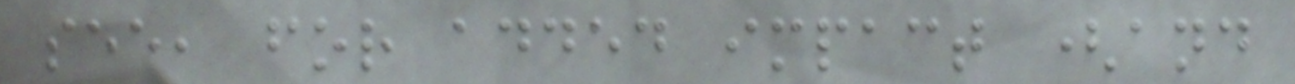see, for added impact (and
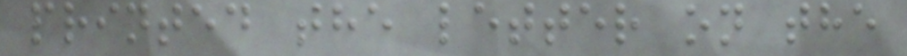printed the letter on the
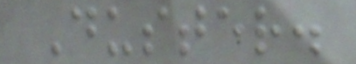Duster.
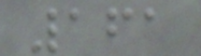161
